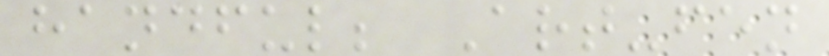handful; Art-fen
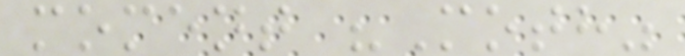moment "Moth"
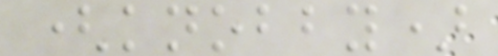(knobby)
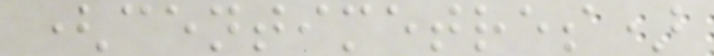(centimetres)
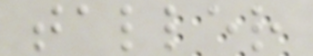taller
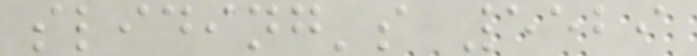sliding's 5529
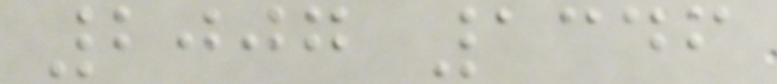2007 1346
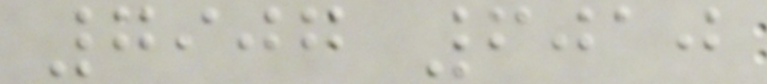7907 6010
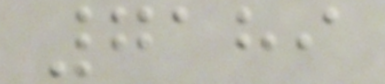7189
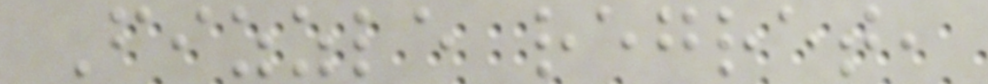Fizzle regret,
